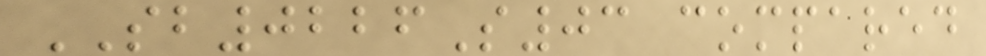SB0226S03 compared
